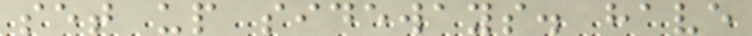set up sideways. have
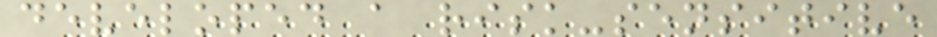developed a risk-sensitive
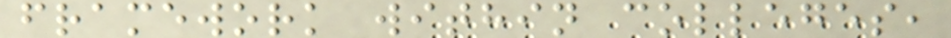framework within colleges,
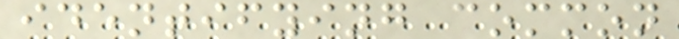identifying common
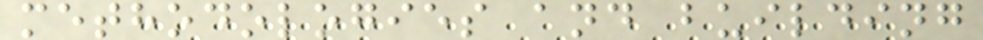methodologies and building
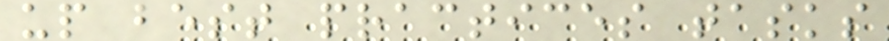up best practices tasks
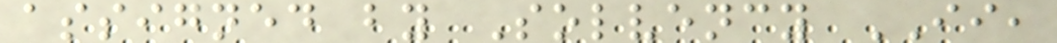assigned by Solvency II,
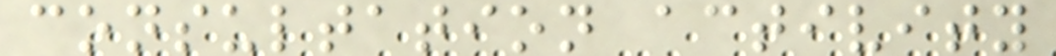consultation activity
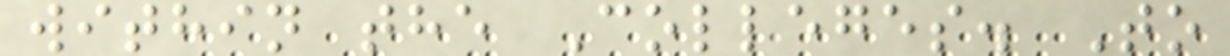within the Colleges. To
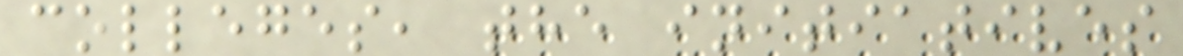colleges, the initiatives
